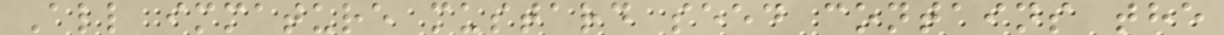All immature mustard seed contains the
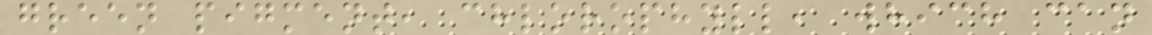green pigment, chlorophyll, which can
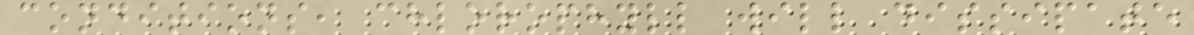conditions, chlorophyll will dissipate
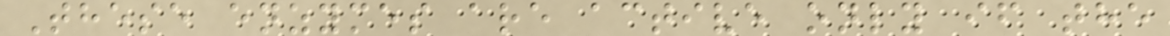These enzymes are active only if the
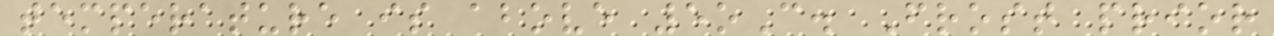temperature is above 5oC. Frost prior
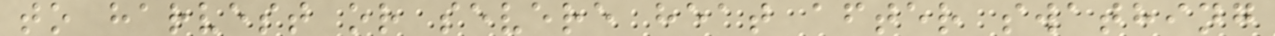to harvest or severe heat after swathing
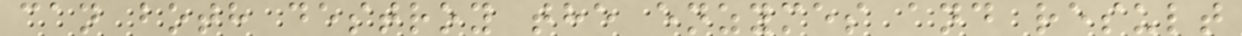can both destroy the enzymes and result
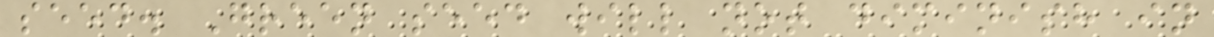seed. Green seed will not diminish in
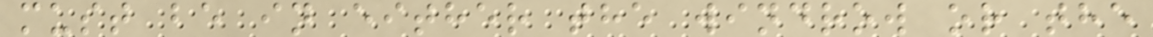must be in either the windrow or the
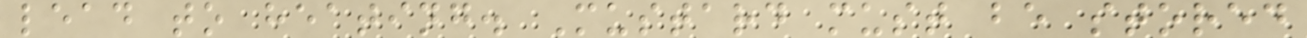lead to heating. Mustard must be stored
